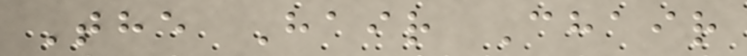The Hair Chair
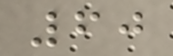60
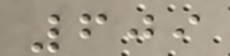609
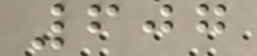607
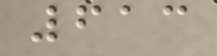613
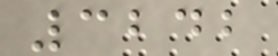3242
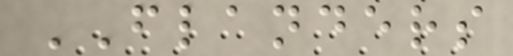FLANDERS
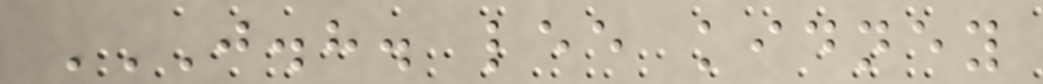J.H. LEE KIDNEY
